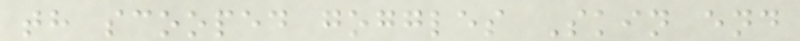th scooped goggles Skin end
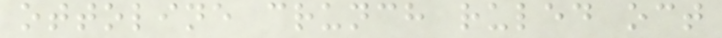ottoline crunch ruled oct
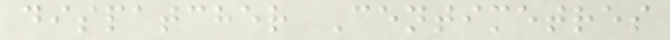dispatcher Centimetres
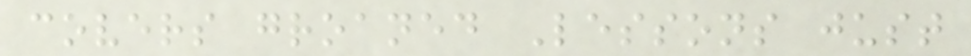covers groaned Lessons just
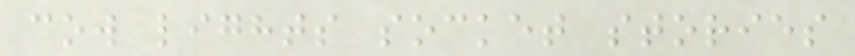cow lights socket stories
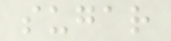sugar
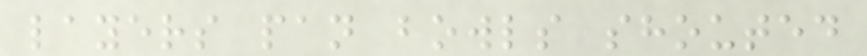layers pan bowls shouted
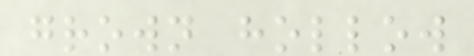grown hollow
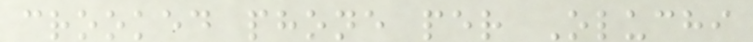crooked phone per Oluchi
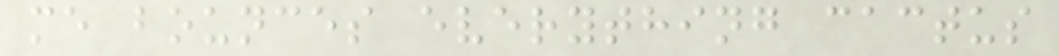me bounces everything cactus
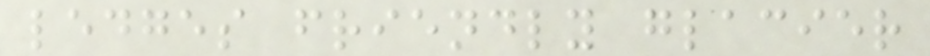ledges friendly glacier
